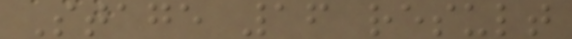Stage 16 result
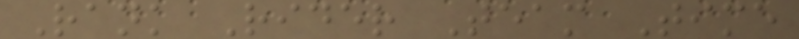Rank Rider Team Time
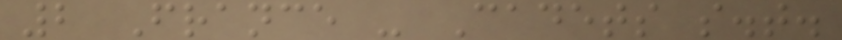2 France - Cadets s.t.
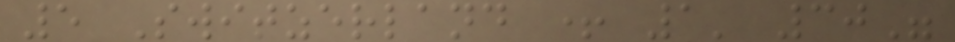5 Switzerland + 1' 30"
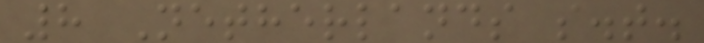8 Netherlands s.t.
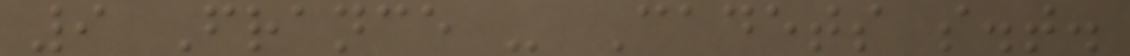9 France - Cadets s.t.
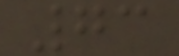73
